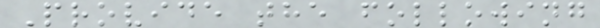Provide the following
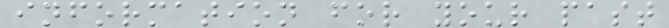information for your past
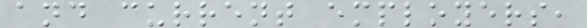and current employers,
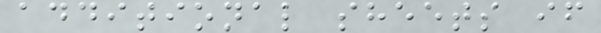additional sheets if
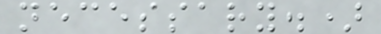necessary.)
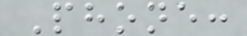Phone:
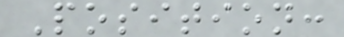Position:
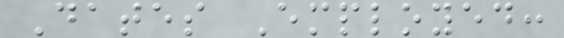Dates Employed:
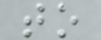to
